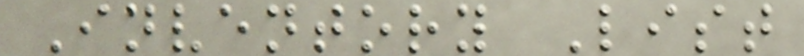Inventory List
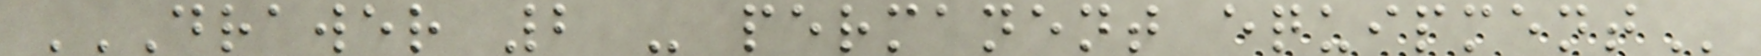DRAWER 2 - PERMANENT EQUIPMENT
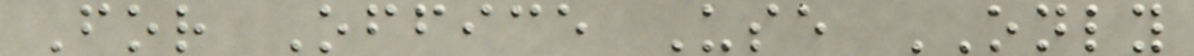For Office Use ONLY
